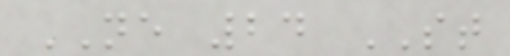NE 24 ST
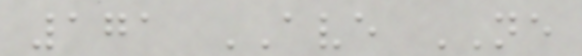171 AVE NE
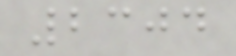2304
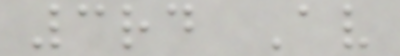3rd Av
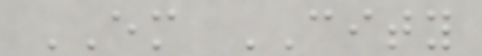EM CITY
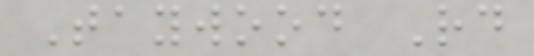Taywood Rd
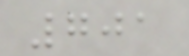701
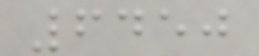6450
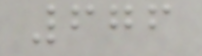676
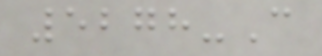5278-C
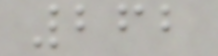262
